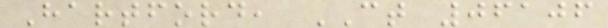Hartford, CT 06106
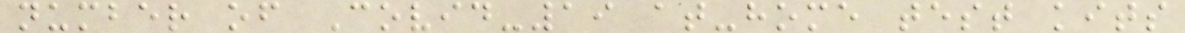number of Covid-19 at-home test kits
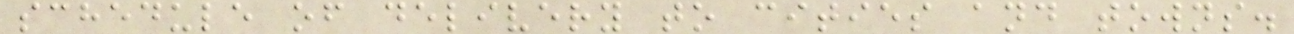schedule of delivery to cities and towns.
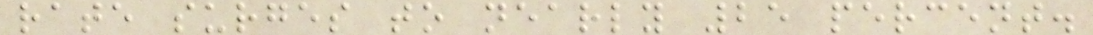rate surges to nearly 25 percent.
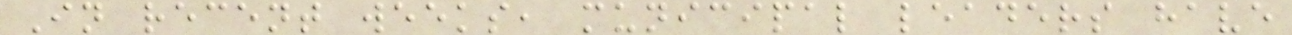In recent weeks, municipal leaders have
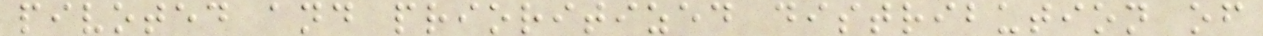pivoted and prioritized distribution of
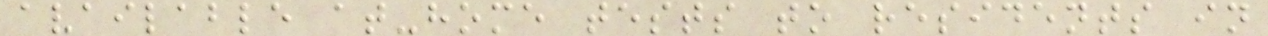available at-home tests to residents in
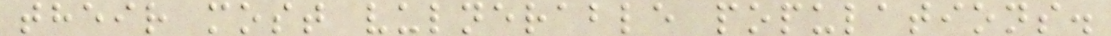their most vulnerable populations.
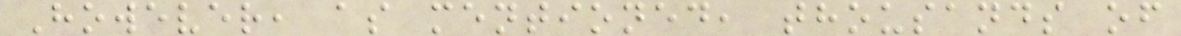However, as mentioned, thousands of
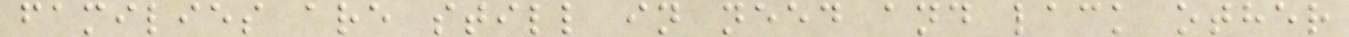families are still in need and lack other
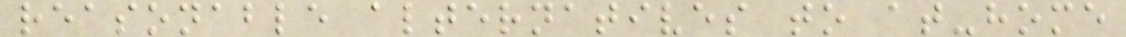reasonable alternatives to at-home
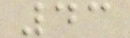43
